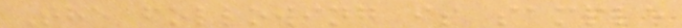The following is sample
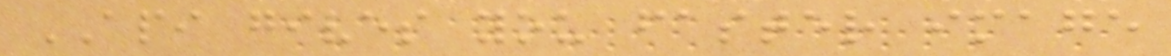API gives you faster image
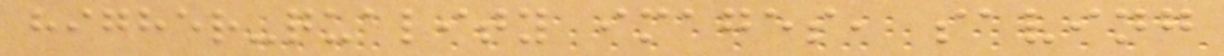higher-quality images, saving
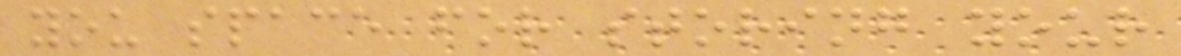you space for storing your
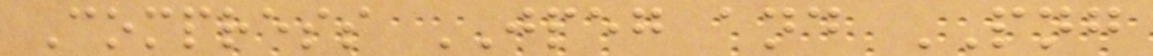Compress JPEG and PNG
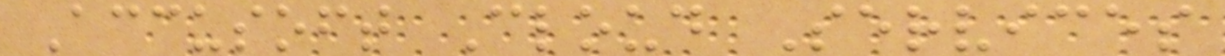Accusoft Cloud Services
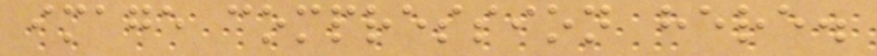image compression here.
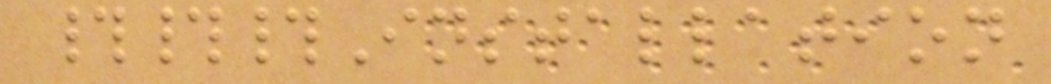###Installation
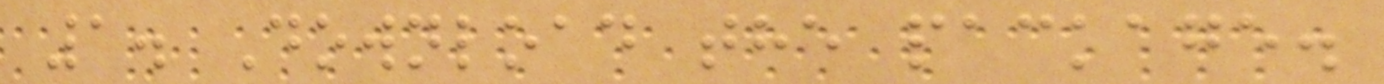1. Download the package.
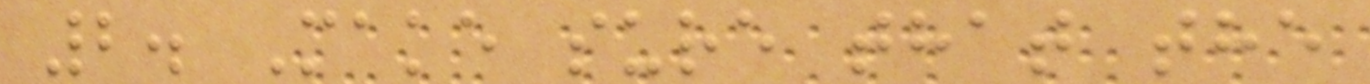2. Make sure that the
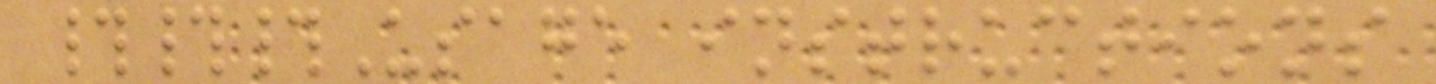###Usage instructions
